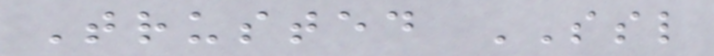Trusted SSL
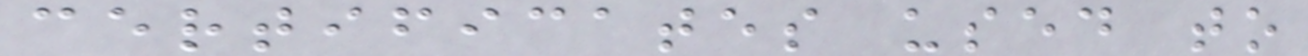certificates used to
